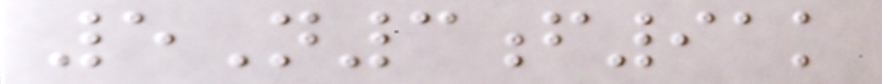5N3f91k
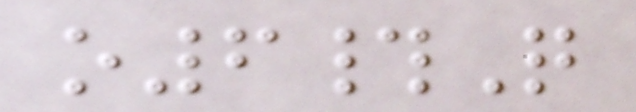o6#Q
